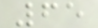65
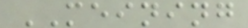MEINING
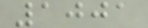1001
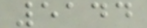5144
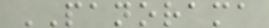PANORAMA
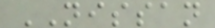NISSAN
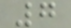7
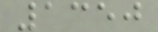1350
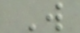W
